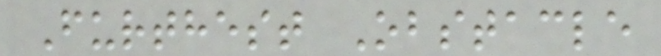Furthest Obstacle
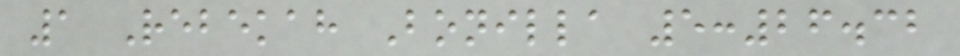1 Rebekah Bonilla 5:26.32
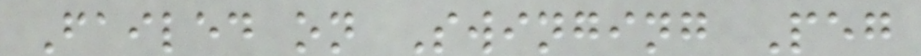Failed on Swinging Peg
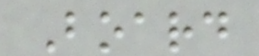Board
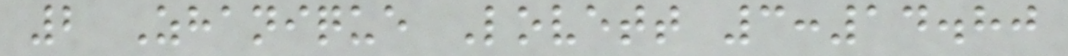2 Zhanique Lovett 3:14.80
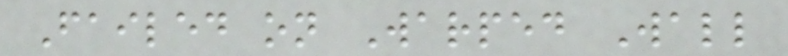Failed on Warped Wall
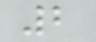2
